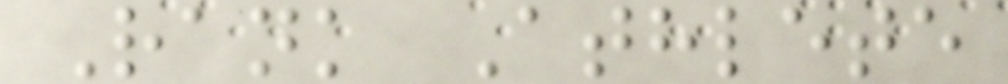Rank Athlete
